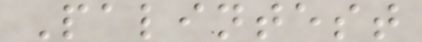Palintest
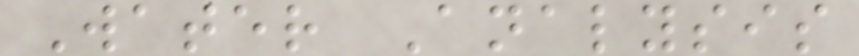Water Analysis
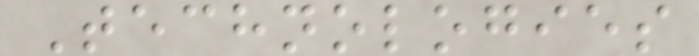Technologies
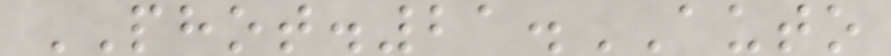PHOT.21.AUTO
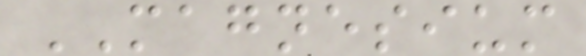MAGNESIUM
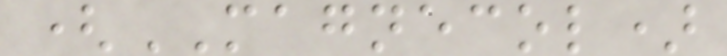(MAGNECOL)
